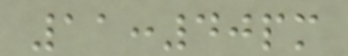11:40pm
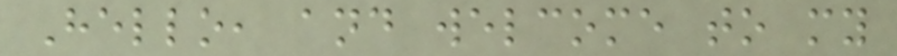Hello, and welcome to my
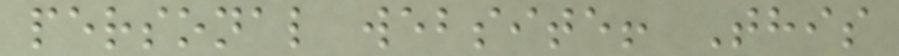personal website! This
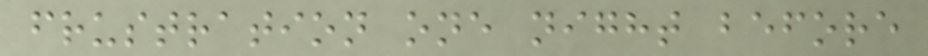frustration one night before
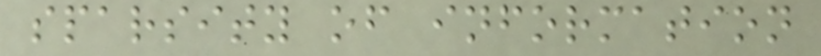sparsity of information
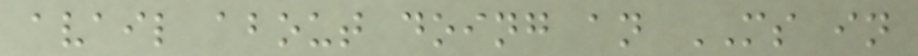avail about doing an MS in
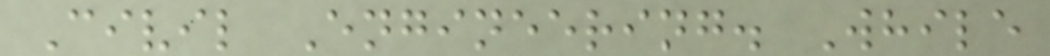Civil Engineering. While
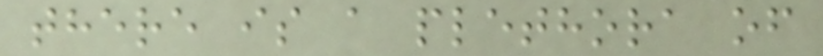there is a plethora of
